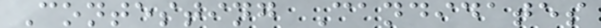Contesting Candidates
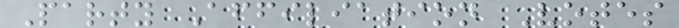Party Affiliation Votes
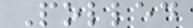Polled
